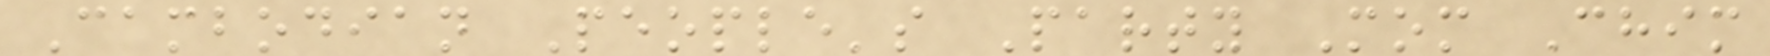Cambodian People's Party Mom Chim
